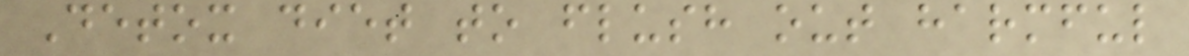Detox diet to flush out harmful
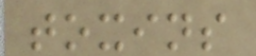toxins
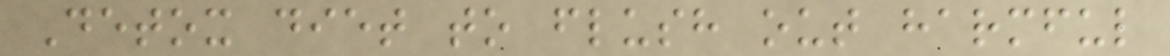Detox diet to flush out harmful
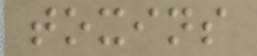toxins
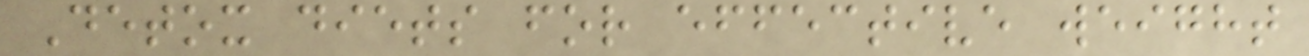Detox diets for effective weight
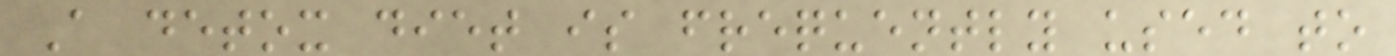A detox diet is frequently used to
